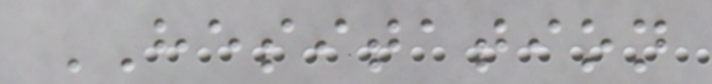HESITATION
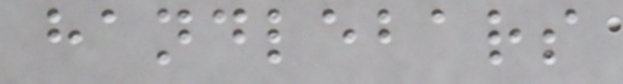handlebars
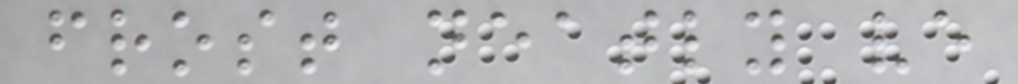frost neatly ve
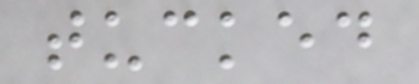tucked
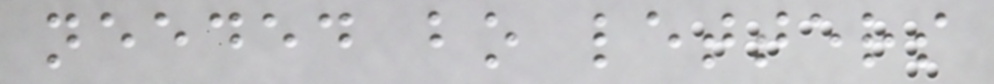needed bo letters
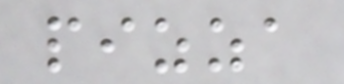pizza
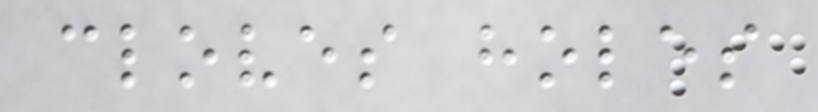cloves holes
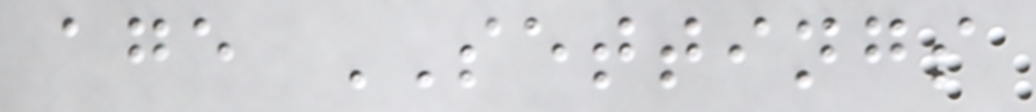age SETTINGS
